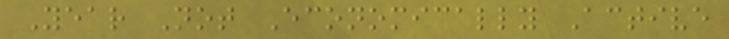Year Not Economically Active
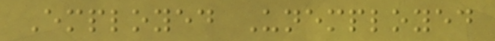Employed Unemployed
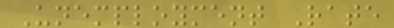Unemployment Rate
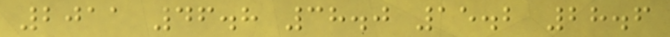2011 46.8 38.0 15.2 28.6
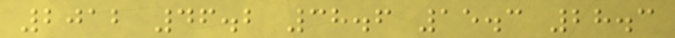2012 46.2 38.6 15.3 28.3
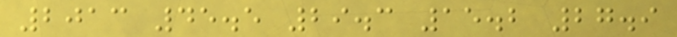2013 45.5 29.3 15.2 27.9
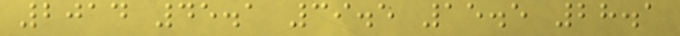2014 45.1 39.5 15.5 28.1
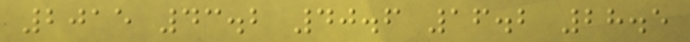2015 43.2 40.6 16.2 28.5
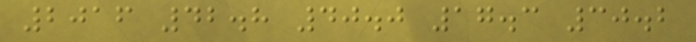2016 42.8 40.0 17.3 30.2
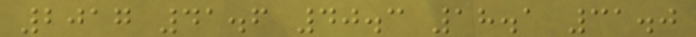2017 41.6 40.3 18.1 31.0
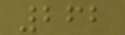262
